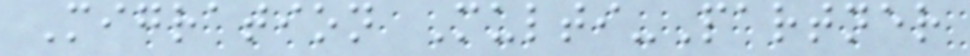Migration Multi-Partner
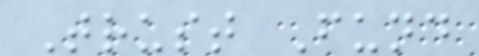Trust Fund
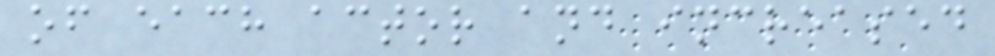of each actor and increased
